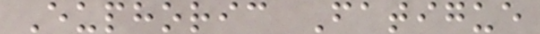Euphoric Fatigue
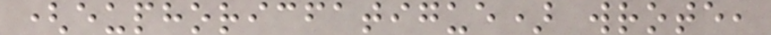(euphoricfatigue) wrote,
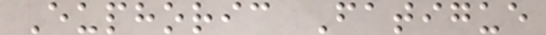Euphoric Fatigue
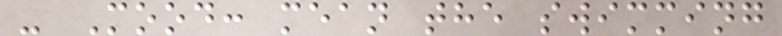- Mood: mean the swimming
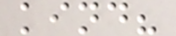kind?
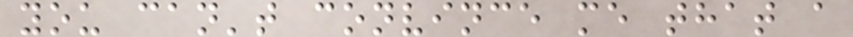you can't convince me that a
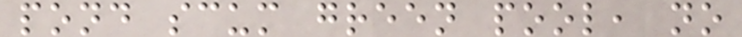pond scum green pool, no
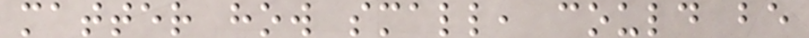matter how small, could be
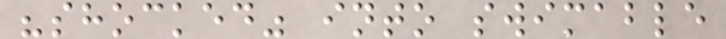"shocked" into swimable
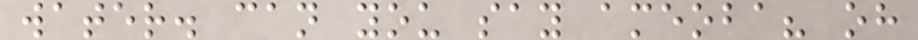water. can you say ameoba? oh
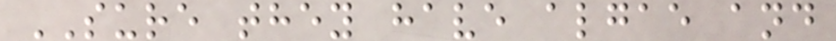SURE they have algae and
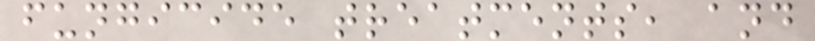fungicide treatments, and
